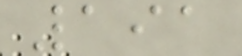191
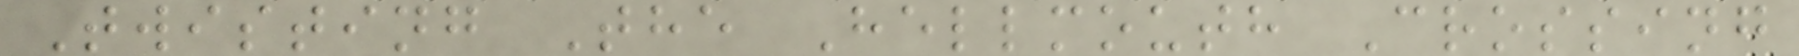Twisting The Hellmouth Crossing
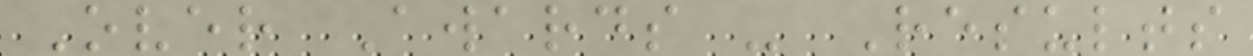Over Awards - Results
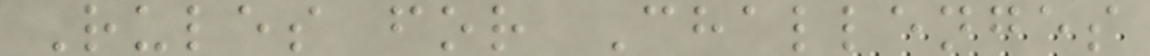Rules for Challenges
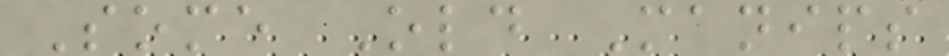Some Old Manips
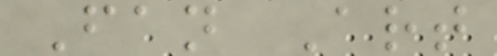Fan Art
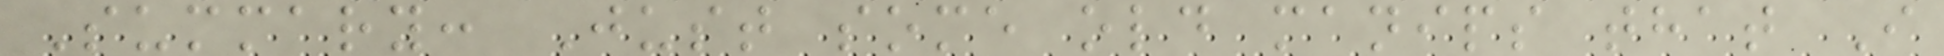Summary: Just some old manips that I
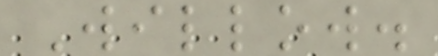Willow.
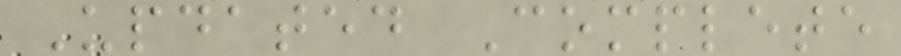Updated Complete
